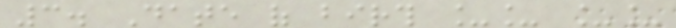3. Date of birth __ __
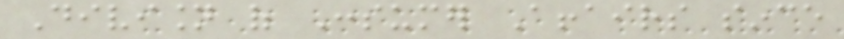Division of Consumer Affairs since
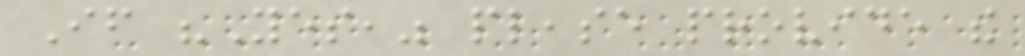If "Yes," please provide the
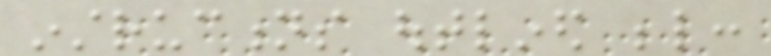instructions outlined below:
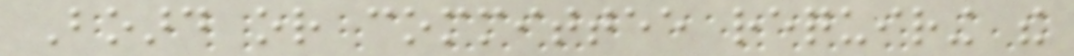Board or committee requiring the
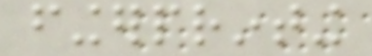fingerprinting
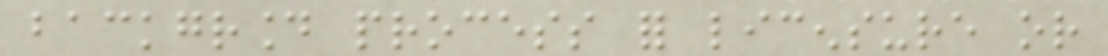background process for licensure or
